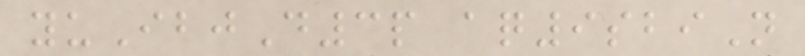yuIbjD3p aq9sbiN
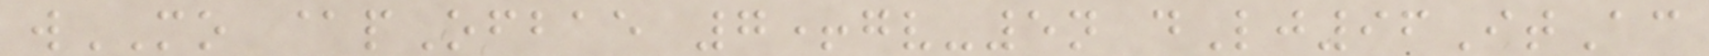wMO @pOfbae 7+gv-5n dLj96ItAc
